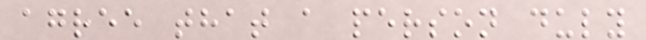agree that a person duly
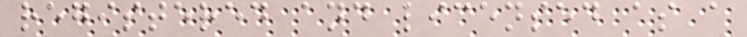registered and licensed as a
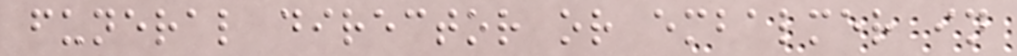funeral director or embalmer in
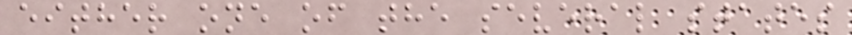either one of the several states
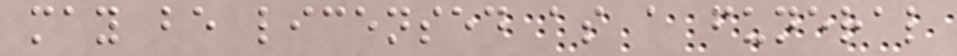may be licensed as a funeral
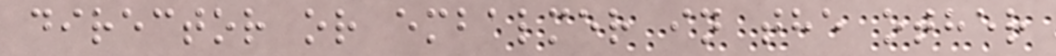director or embalmer in the other
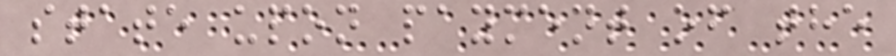state upon payment of the
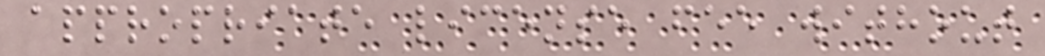appropriate license fee without
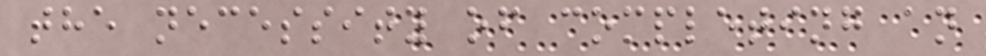the necessity of completing an
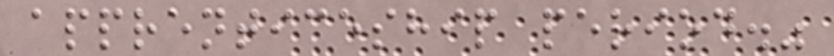apprenticeship period."
